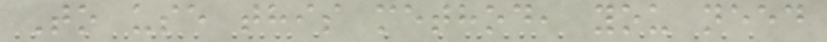To use this method, you need
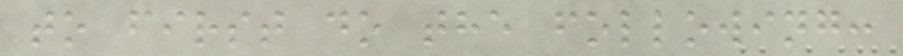to first do the following:
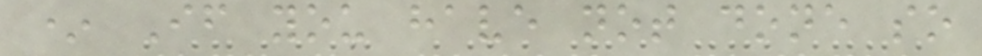* If you have not done so
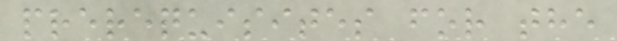prerequisites for the
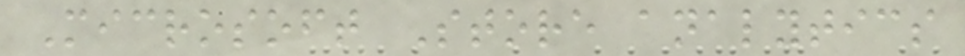Microsoft Store analytics
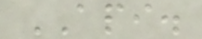API.
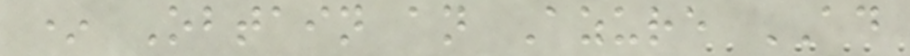* Obtain an Azure AD
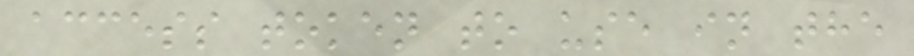access token to use in the
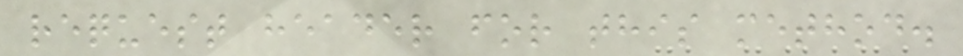request header for this method.
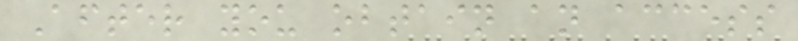After you obtain an access
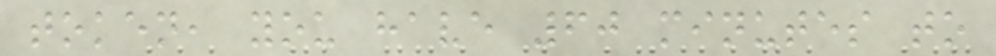token, you have 60 minutes to
